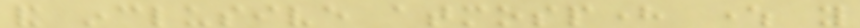and inclusive atmosphere where you
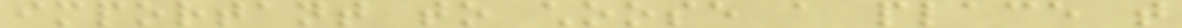important to choose a place that
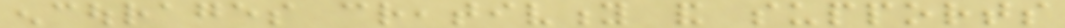encourages creativity and supports
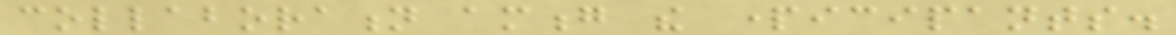collaboration among the participants.
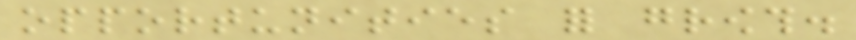opportunities for growth.
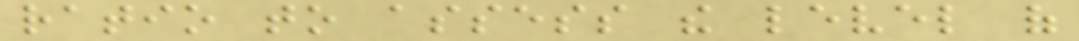ratio to assess the level of
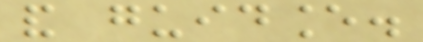and guidance.
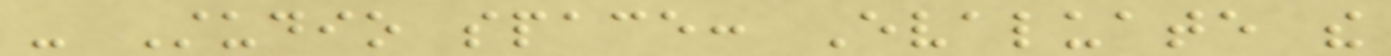- Studio space: Evaluate the
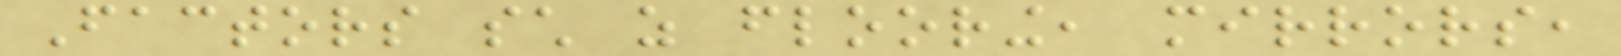Factors such as flooring, mirrors,
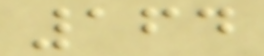164
